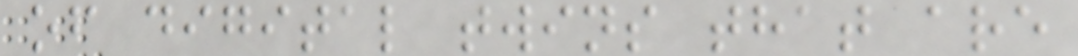of digital twins that are
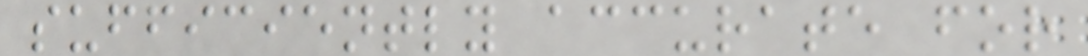sufficiently accurate for
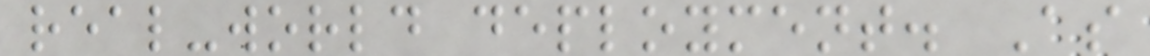real-world deployment. As
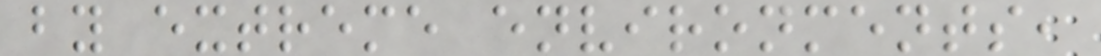by extreme environments,
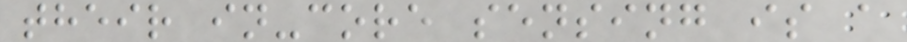their in-core sensing is a
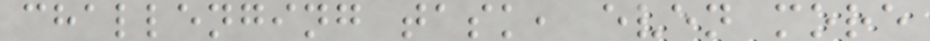challenging task, even more
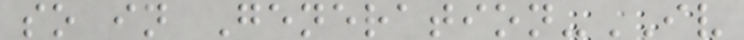so in Generation-IV
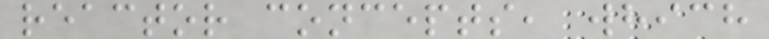reactor concepts, which
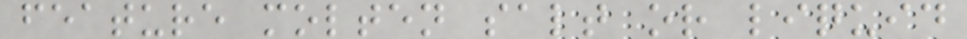feature molten salt or liquid
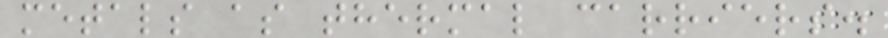metals as thermal carriers.
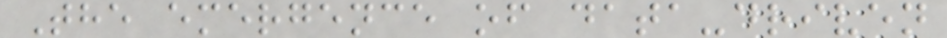The emergence of data-driven
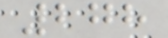278
